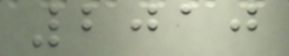2010
